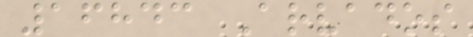16843 Arvados
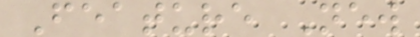Feature New
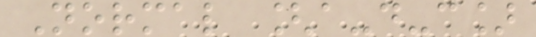Normal [a-d-c]
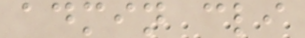admin cli
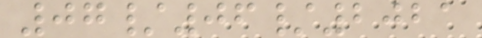07/06/2021
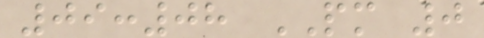09:08 PM 0
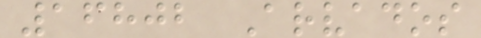16802 Arvados
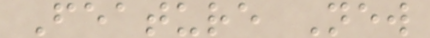Feature New
